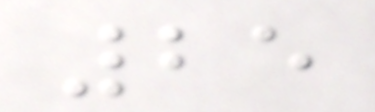25
